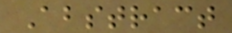Abstract
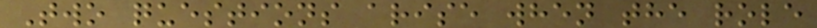Two questions arise when the role
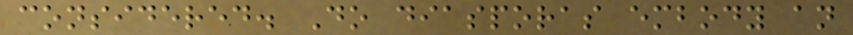considered. Do diasporas embody an
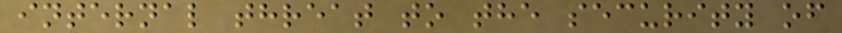internal threat to the security of
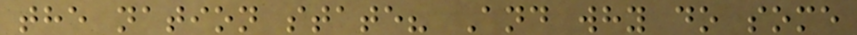the nation state? And why do some
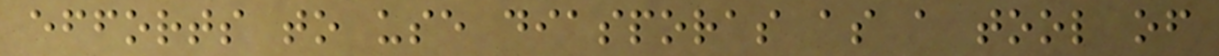efforts to use diasporas as a tool of
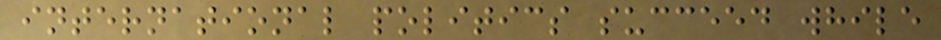international politics succeed while
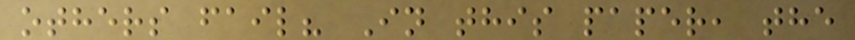others fail? In this paper, the
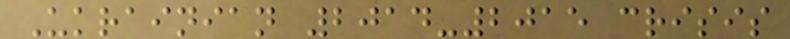Ukrainian 2014-2015 crisis
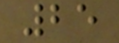25
